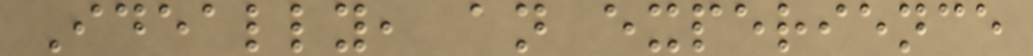Ideally, an experience
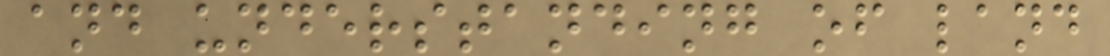and understanding of land
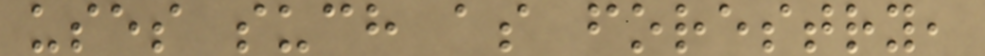uses such as forestry,
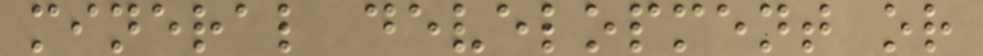mineral development or
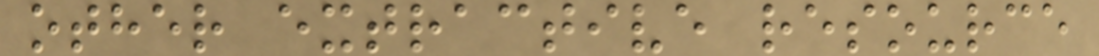other extractive resource
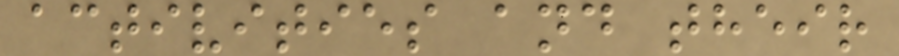activities and their
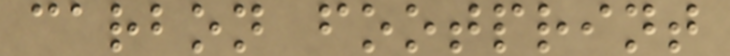carbon footprint
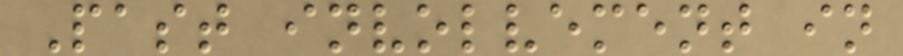Past involvement in
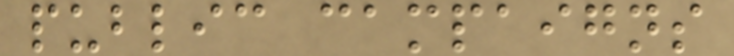public campaigns
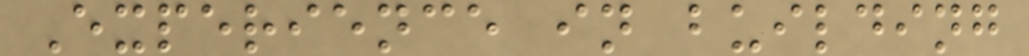Experience in building
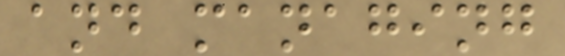and managing
